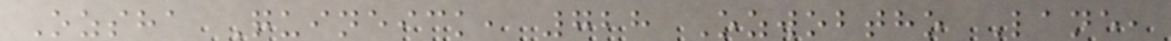Ozsha Quineick, 728 Ozwobtho Lane,
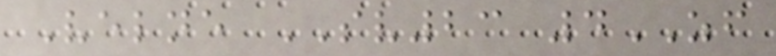Velne SV23 4ZF
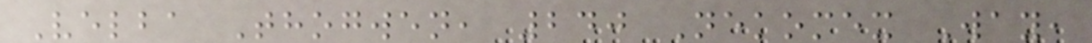Velba Thogwen, 240 Nekomex Way,
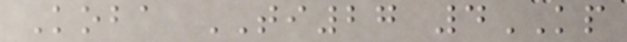Koba TI27 4KP
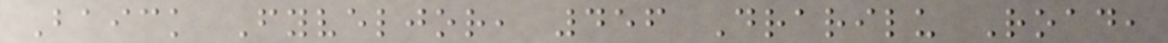Baick Fyveljor, 456 Drarilu Road,
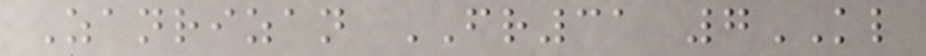Zanrizan FR31 7KL
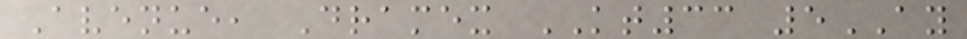Avenue, Dramex KT33 5AY
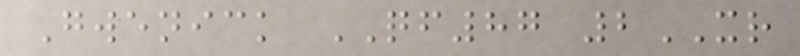Gwenick QF87 2XR
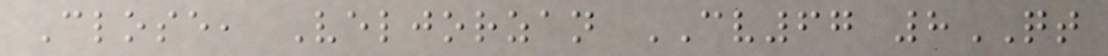Close, Veljorzan CV67 8QT
